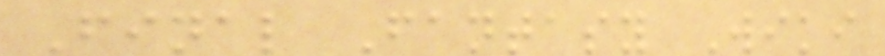Final Fantasy Wiki
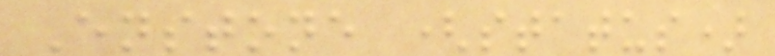Enstone (status)
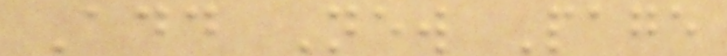Add New Page
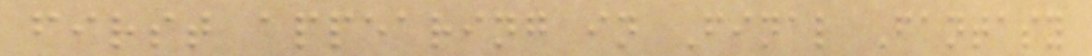first appearing in Final Fantasy
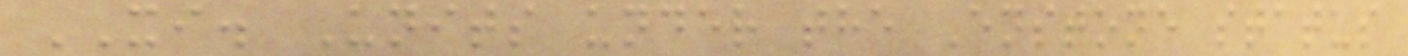XI. Units under the Enstone status
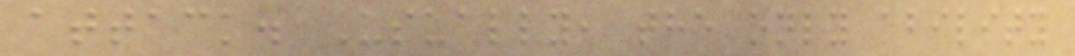attack. Usually, the only ability
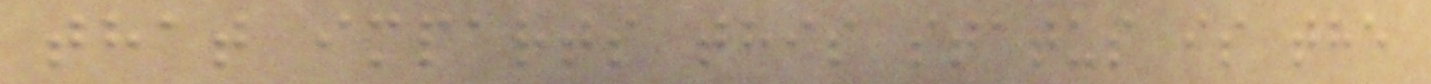that imparts this status is the
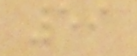59
